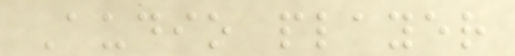Audio player
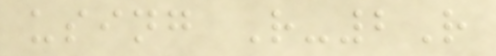using R-2R
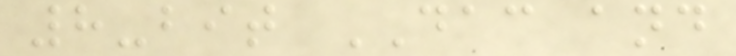8-bit DAC and
